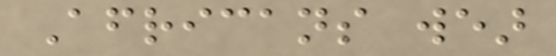Africans wear
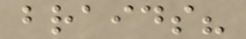braids?
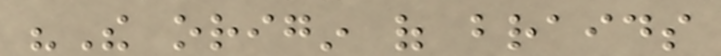"The origin of braids
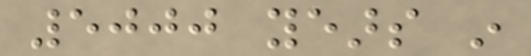5000 years in
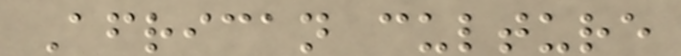African culture
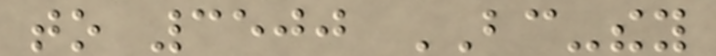to 3500 BC-they
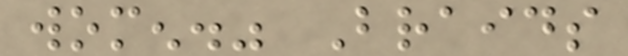women." Braids
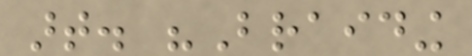art. "Braiding
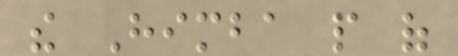the Himba people of
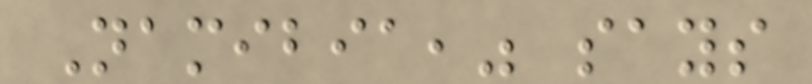Namibia," says
